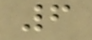6
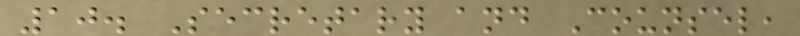10. Secretary and Counsel,
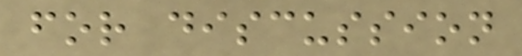for discussion
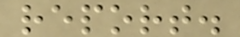report.
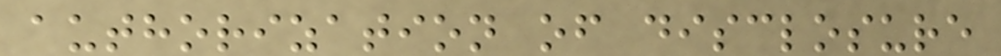authorization of disclosure
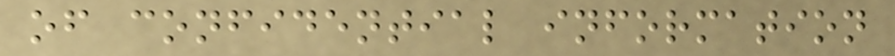of confidential information
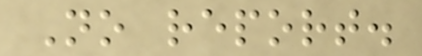No report.
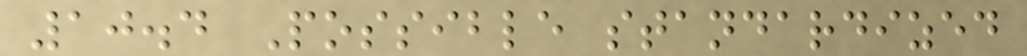10.4 Possible standardized
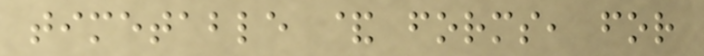timetable & forms, for
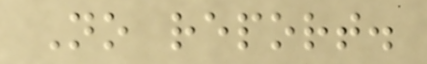No report.
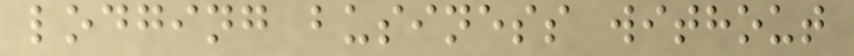lodging business without
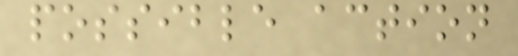possible action
